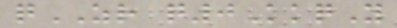qZR q0KkqY
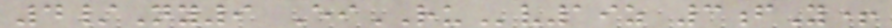4/Ny9 EiRUv19z 3fY+
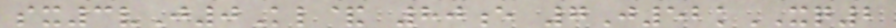sx3vJ0Kl& 80e 7J52kXQ2
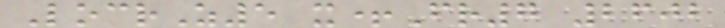LocrZ5 x+Fr7 2602
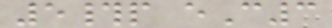5#p eC3
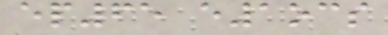ep65 e1ocs
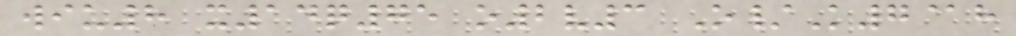wiu8 x14q75 o2v3 O/K7@h
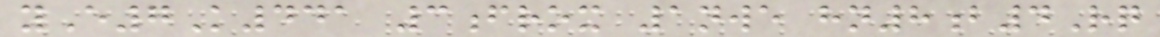yE7K441 3frox 1nwe hn8b4Rq
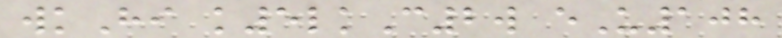wkHi k5lkC2w eU108
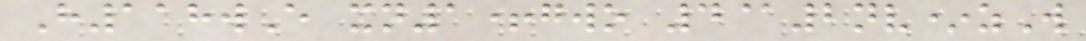H118wE xn1+gwo 4@2nv*zW
